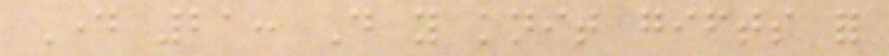Day 21: Do you knit gifts for
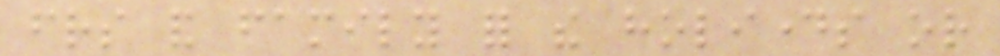friends and family for the holidays or
